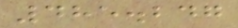485.247
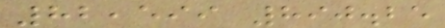82,599 890.25
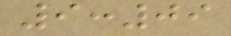9:09
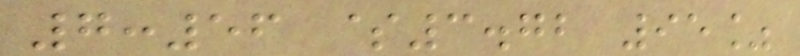7:56 $3.72 95%
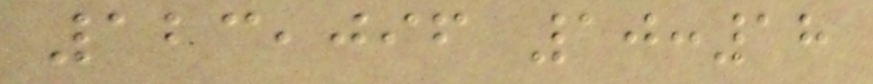123,096 10:18
